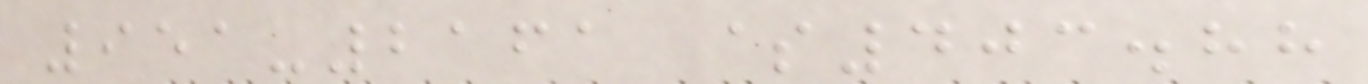951-2161 $403.88
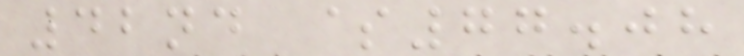42nd $77.08
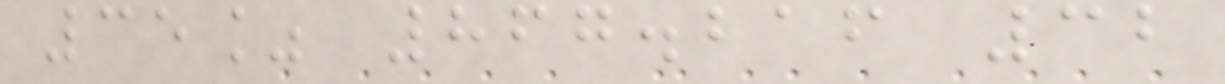35% 867.216 32
